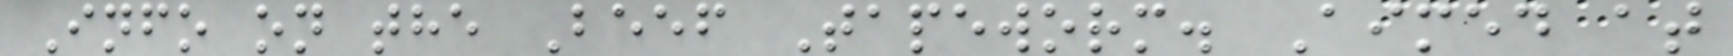Info on the Beef Tapeworm. Aimed at
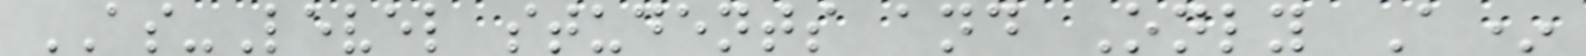AS-Level students and Only A*
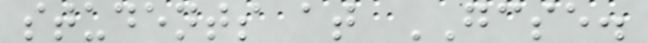students at GCSE.
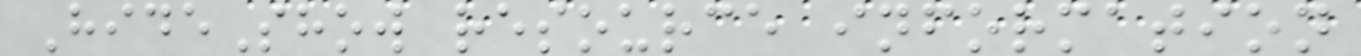HideShow resource information
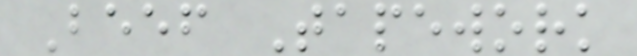Beef Tapework
